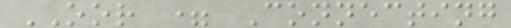OOR = Connecting
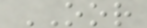OOR
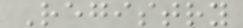Registry
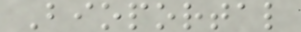Bioportal
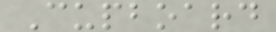Cupboard
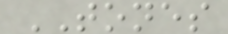TONES
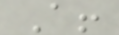A!
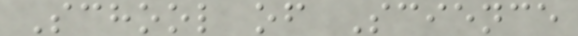School of Science
